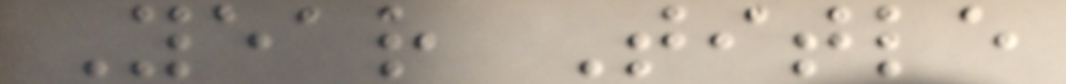Year Title
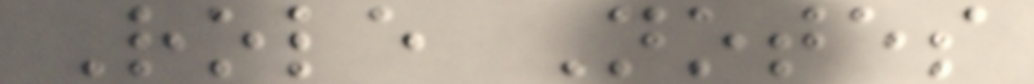Role Notes
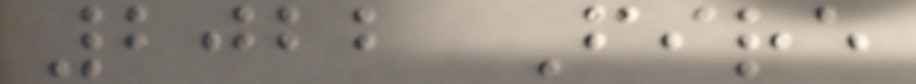2022 Fire
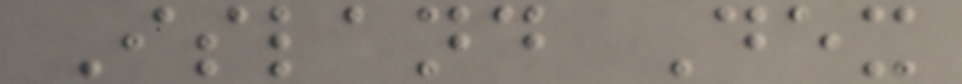Island Dex
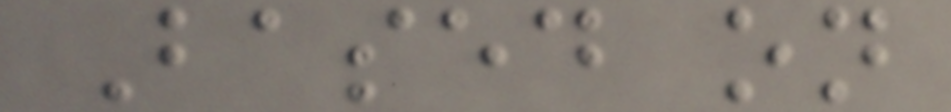Based on
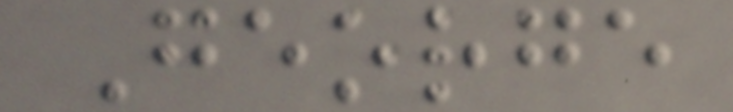George
